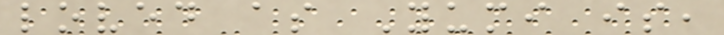loved as Yumi is,
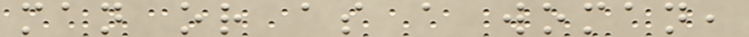man or as a woman,
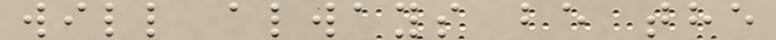will always be the
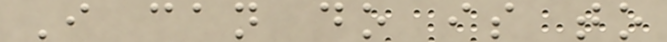I can do is to
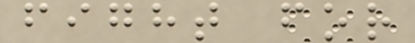fight for
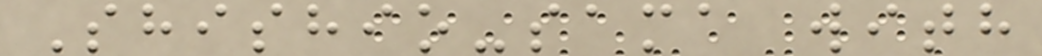Shishio-sama with
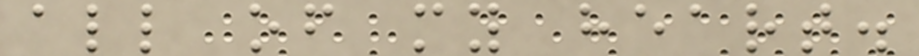all of my heart.
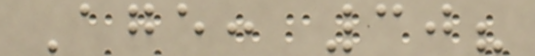Age: 30?
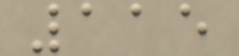115
